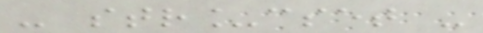- str_cset -
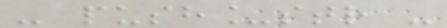- push_str -
